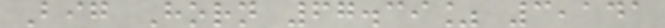Big Horn 67.39% 3,141
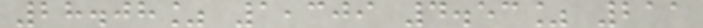28.08% 1,309 4.53% 211
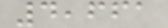4,661
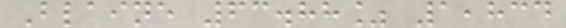Blaine 63.88% 1,834
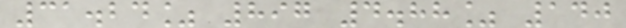31.24% 897 4.88% 140
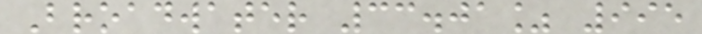Broadwater 33.01% 995
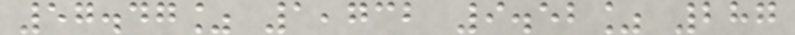57.47% 1,732 9.52% 287
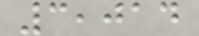3,014
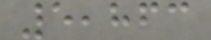5,863
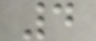4
